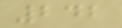242
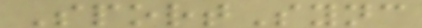SportSync
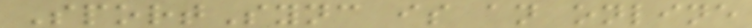SportSync is an online
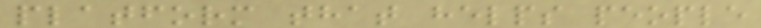platform that helps people
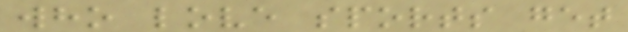who love sports get
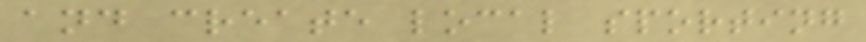and create local sporting
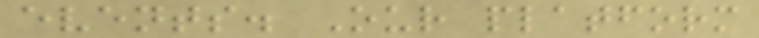events. Our platform
